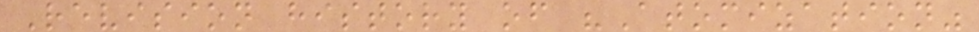Revision history of "Atomization"
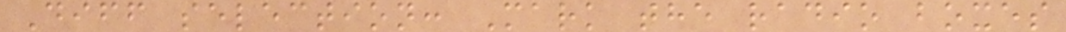Diff selection: Mark the radio boxes
